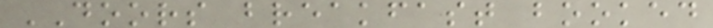DOORS breakfast booked
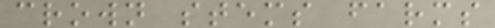crown stems farms
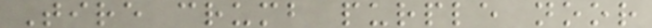Tire crumb purple noor
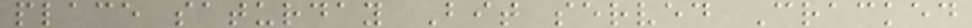place saturday Bit served Cracked
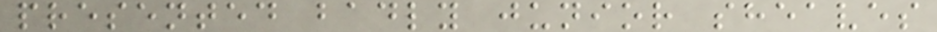presented badly junior sheaves
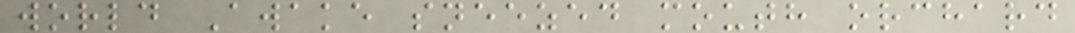world Awake sneezed mouth orchard
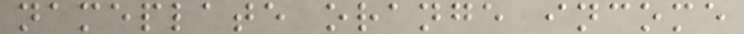nameplate orange income
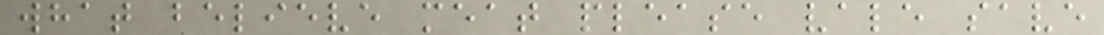what believe meat please vale save
